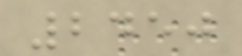2450
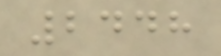2448
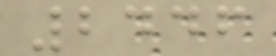2446
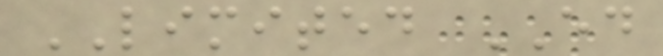LIMITED ED
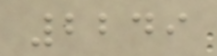2249
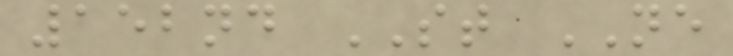152nd ST NE
